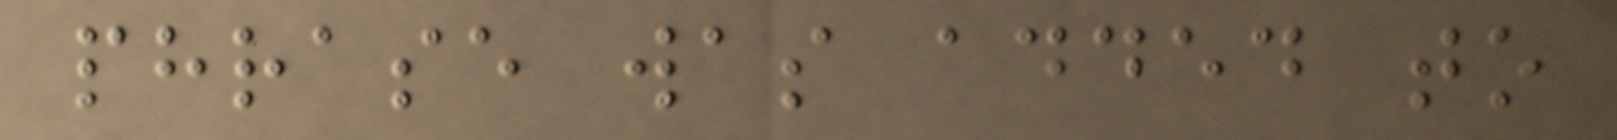phrase was added to
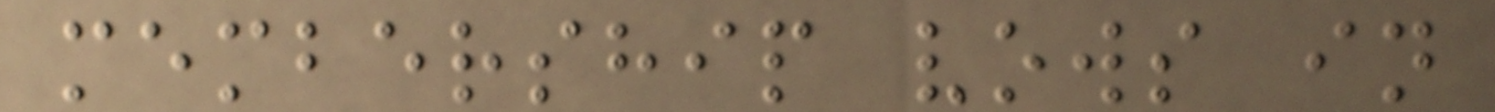membership vows in
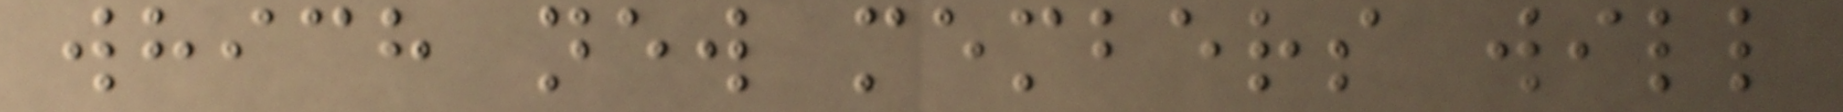which new members will
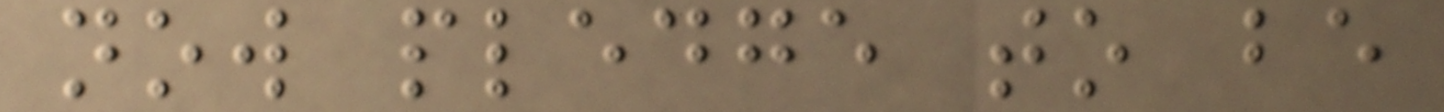now pledge to be
